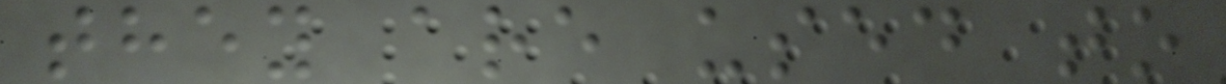they are used to
